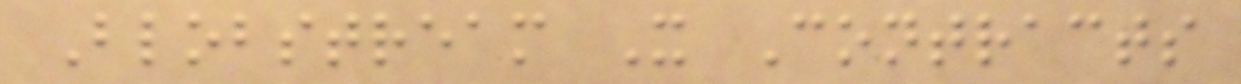Blobstream X Contracts
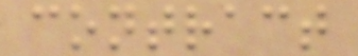contract
